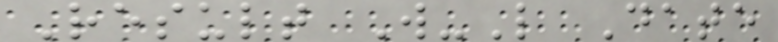Result W-L Date
